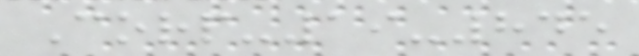Corp-19-845
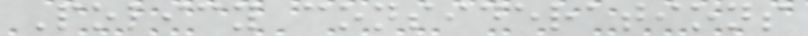Policy considerations
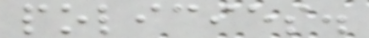policies.
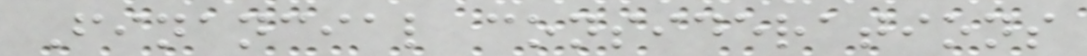Financial considerations
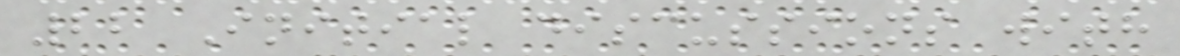22 Initial discussions with
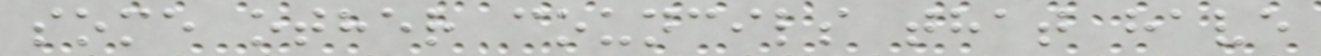some other councils that have
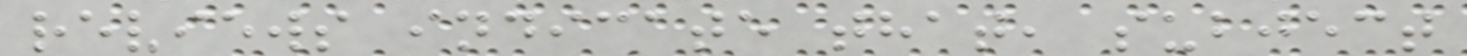reviews indicate that, subject
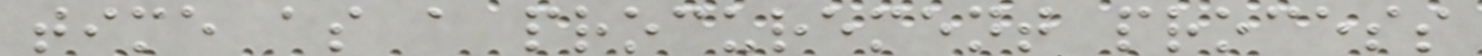time as a procurement process
